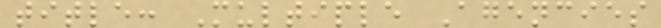title: Multiple Agencies
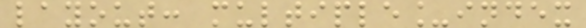layout: multiple_index
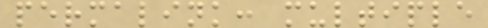permalink: multiple
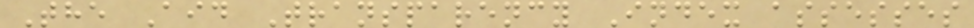The Aid Transparency Index assesses
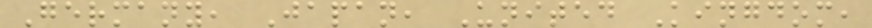Germany, Japan, United Kingdom,
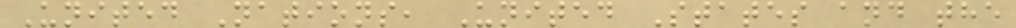United Nations, United States and the
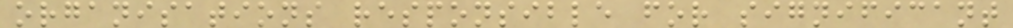organisations responsible for significant
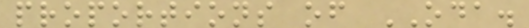proportions of ODA.
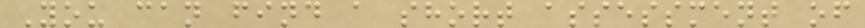You can find a short assessment of
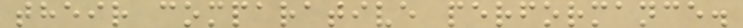their comparative performance.
